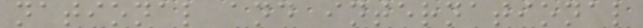national and international
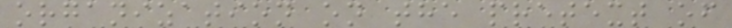organization on the pretext of
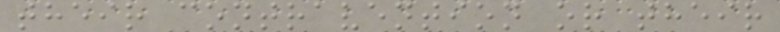their contravention or their
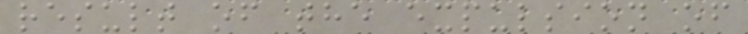result of the expulsion of
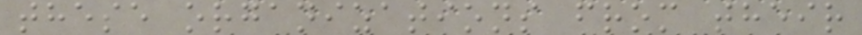these organizations from their
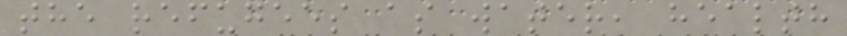the refugees as water, health
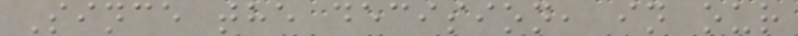Since the decision, in our
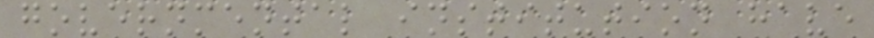governmental institution have
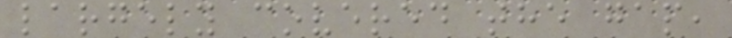largely covered the gap,
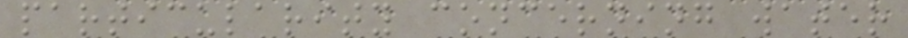particularity concerning water
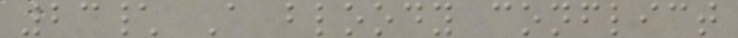23\ A bloody conflict
